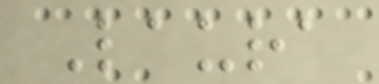Laura
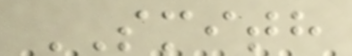SMITH
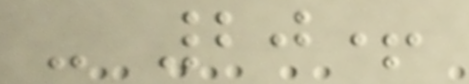- 20+
